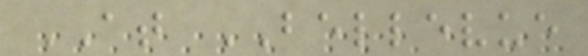AT BELLEVUE
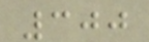300
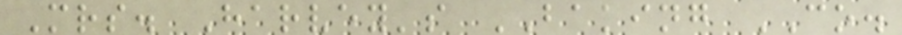Mrs. Harvey's BAKING CO.
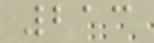213
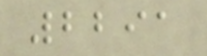2291
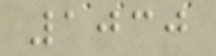1030
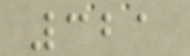321
